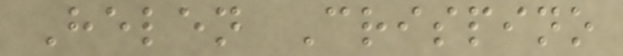Helen Crispino
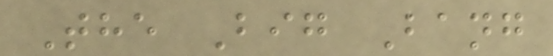The Big Bang
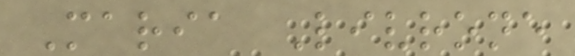Maria Livrone
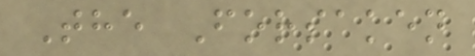The Forsaken
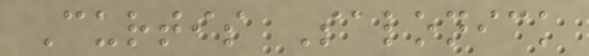Curtis Salonick
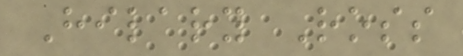Hilary Ross
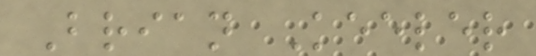Brian Keeler
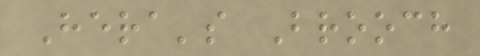Hera's Brooch
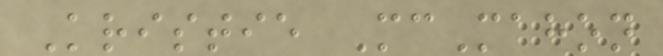Kristie McMahon
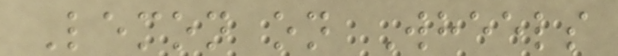Lemon on Wheels
